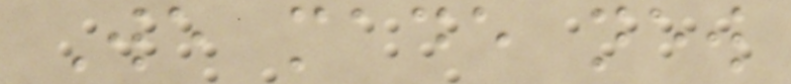We made new
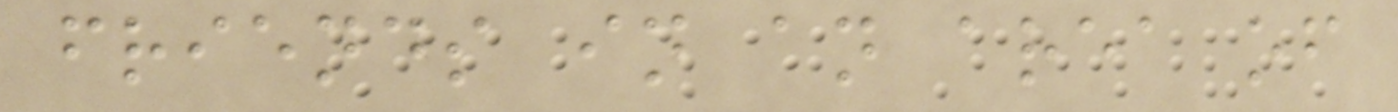friends in an area of
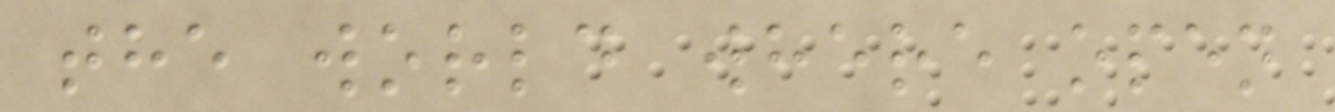the world where open
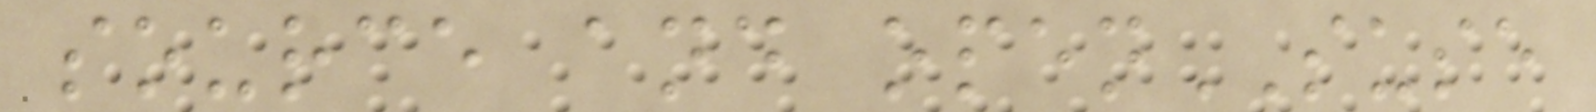source and openSUSE
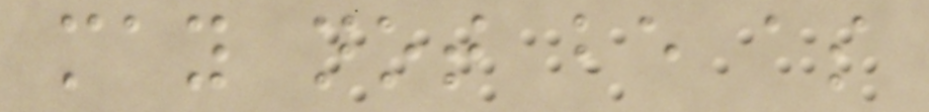may not be as
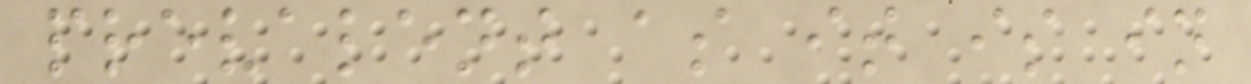prevalent as it is in
